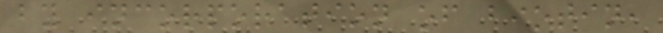by incorporation of biotin,
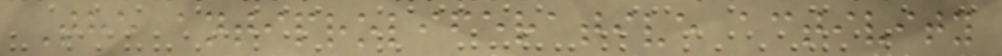The antiproliferative activity
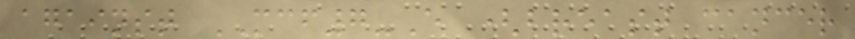against MCF7-E (breast cancer
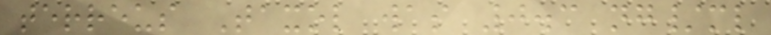terreus Taxol was 0.3 ng/ml
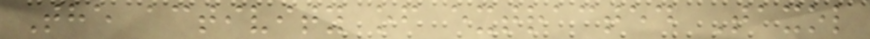The activity of extracted Taxol
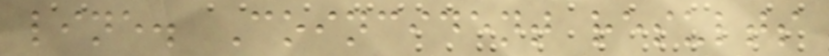line. Coincident results
